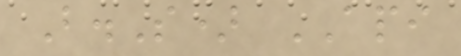B.S) API
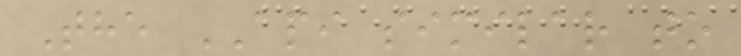The API similar to
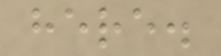here.
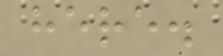here.
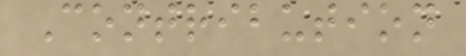Contribution
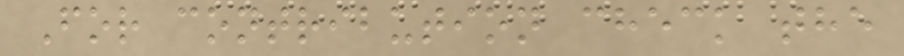For contribution check the
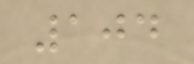104
